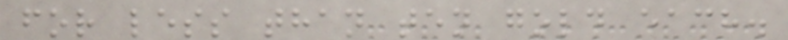for less than ten gold each.
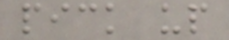pick up
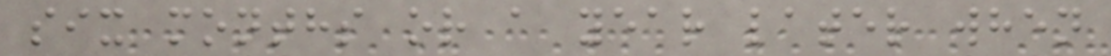six months or a year later when
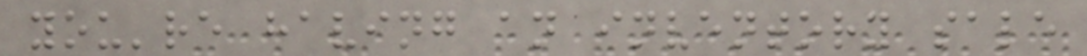you're having an inventory sale
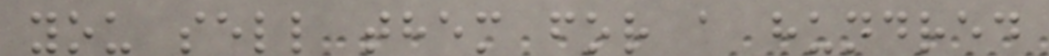you sell them for a hundred
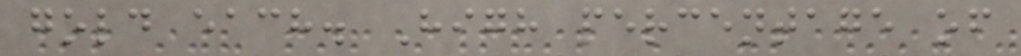gold each. High percentage of
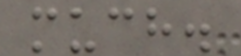much.
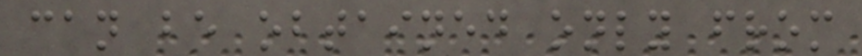can be obtained only from
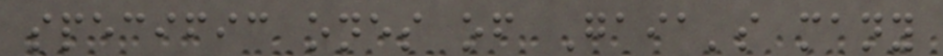specific ones of Gaia's many
